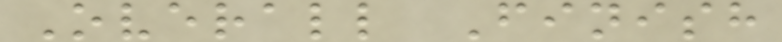Overall Finish
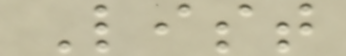List
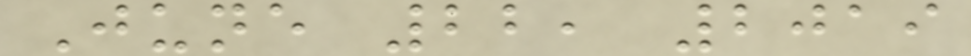June 22, 2019
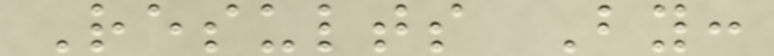Results By:
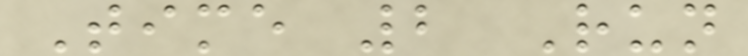Time 2 Run
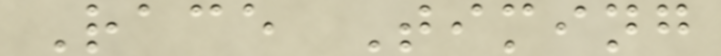Race Timing
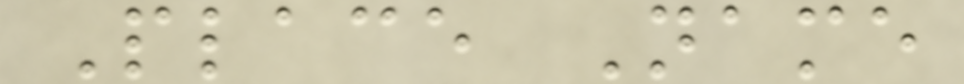Place Name
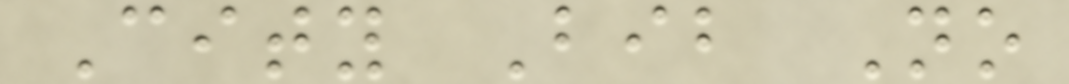City Bib No
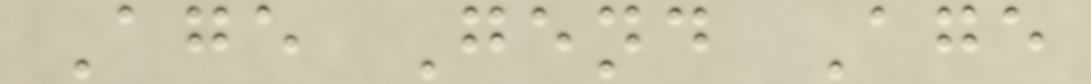Age Gend Age
